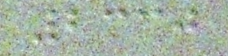2330
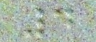4
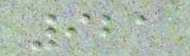921
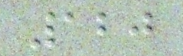120
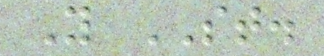Y ST.
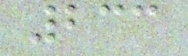233
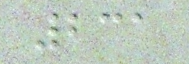231
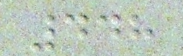448
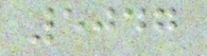5047
